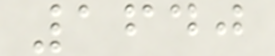1640
